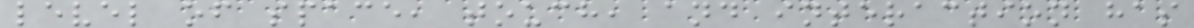level of space, touch, and interaction has
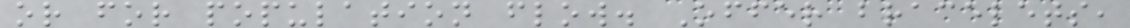or for population flow. Offer bracelets,
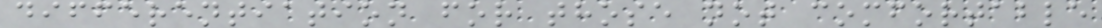differentiation for those not comfortable
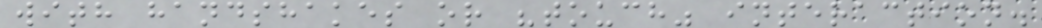with handshakes or "touch" interaction.
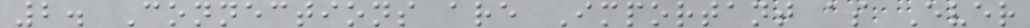2. Connections are Important as Ever
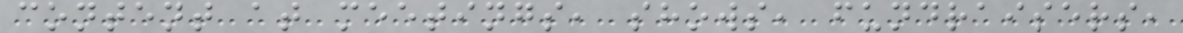content at meetings, shows, fundraisers,
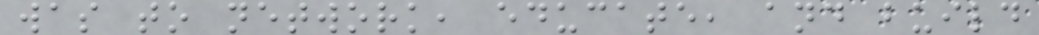was to network, educate, and build
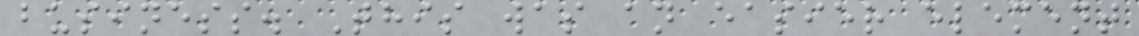business. This was an easier element
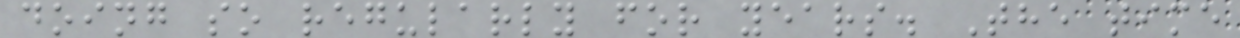doing so regularly for years. The time
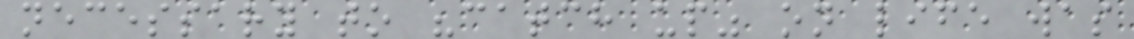necessary to "catch up" on life was
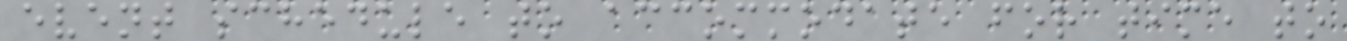event schedule to accommodate for time to
